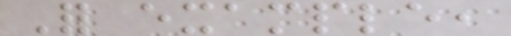For example,
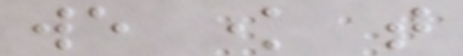we know that
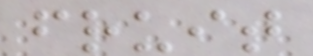fruit
